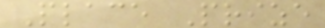Place Prize
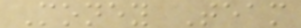Money Team
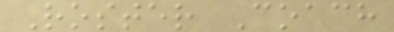Roster Coach
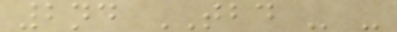2nd TBD - -
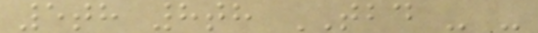5th 8th TBD - -
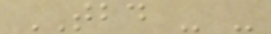TBD - -
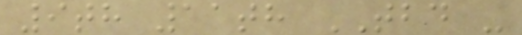9th 11th TBD -
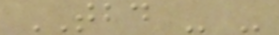TBD - -
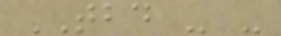TBD - -
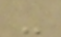-
